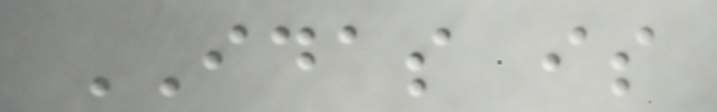IDAS is
